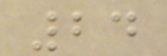24
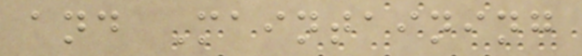and Maintaining
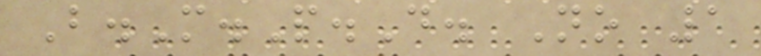B.M.P.D. No 1
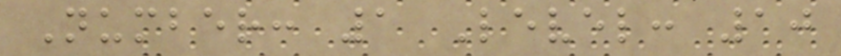Number: 1 Level: 10
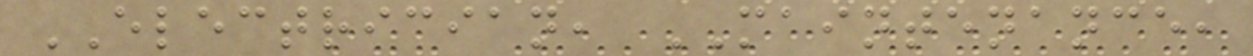ELECTRICIAN, MAINTENANCE,
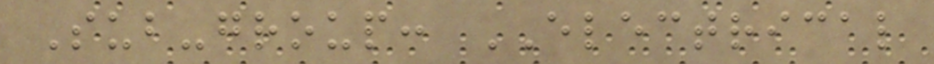Sub-group: ELECTRICAL
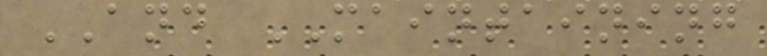AND MAINTAINING
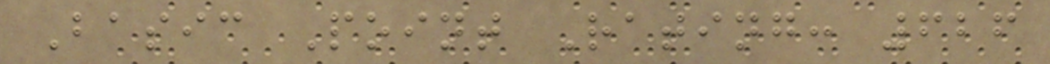Basic Point Rating: 626
